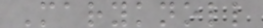Maryknoll
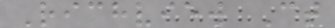Richview Ct
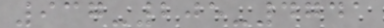937-205-4741
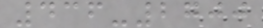436-2700
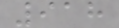918
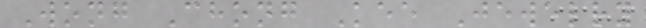Wong Chong Kee Jewelry
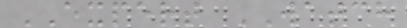EXPERT WATCH
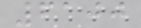6100
